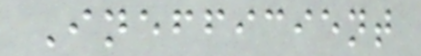Inefficient
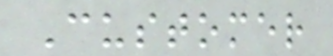Customer
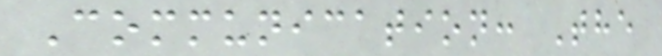Communication: The
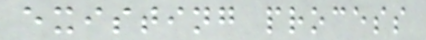existing process
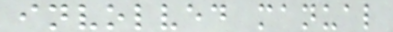involved manual
